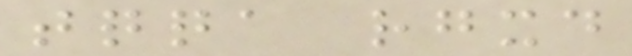tqqa rgxd
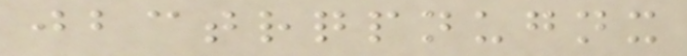jbctrqpnugnx
